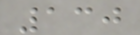130
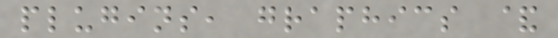plugins, graphics &
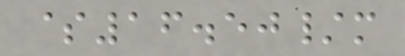$16.50/m
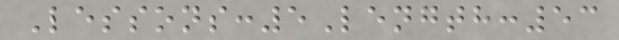Lessons:5Length:53
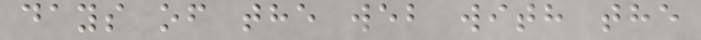days of the web with the
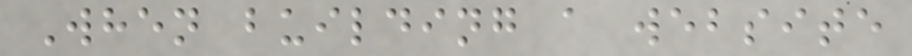When building a website
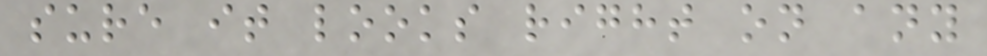sure it looks right on any
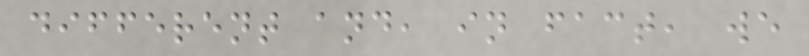different and, in fact, we
